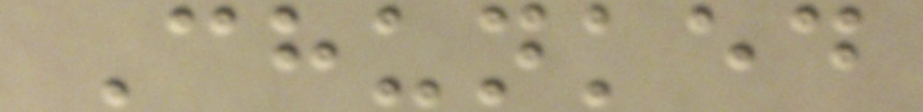Chunked
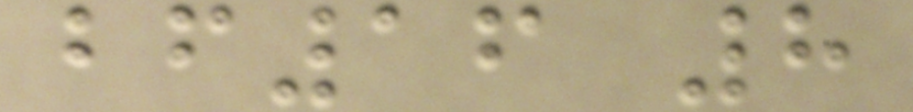bf16 8
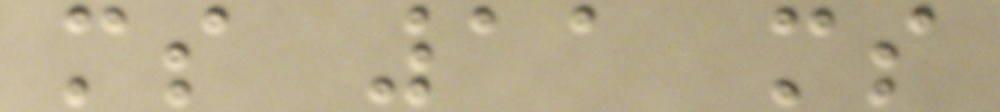ms 11 ms
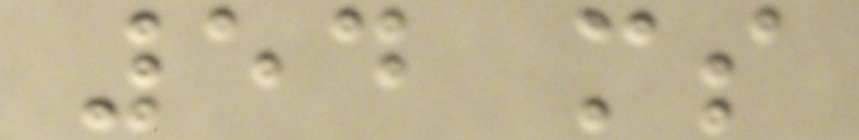54 ms
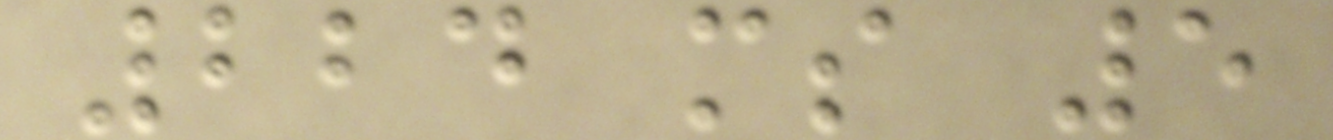224 ms 5
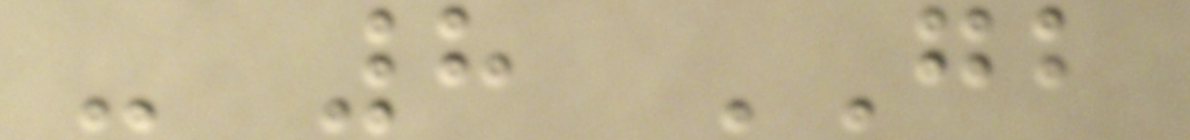- 8 GB
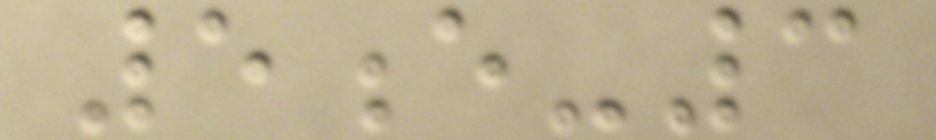5e-3
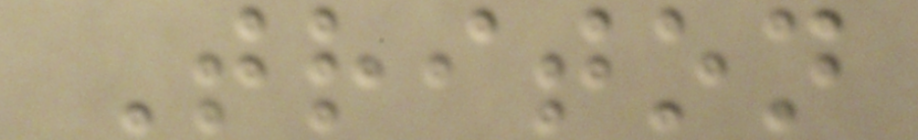Triton
